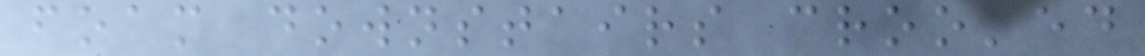foam downstairs crooked
